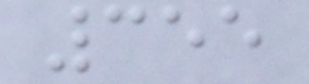355
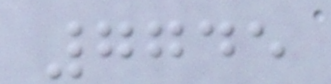7745
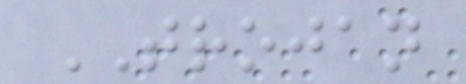TROJAN
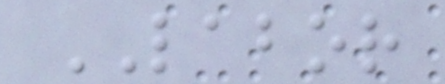LABOR
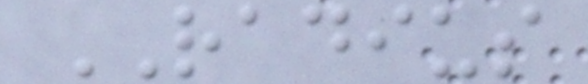RADIUS
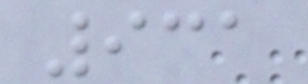931
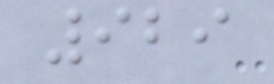929
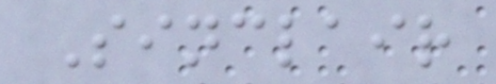Sinclair
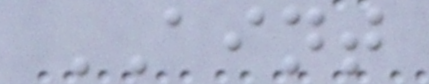AINT
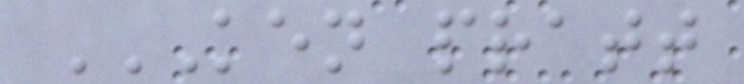KEN PRATT
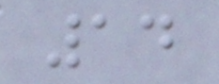14
